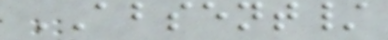ABSENT/
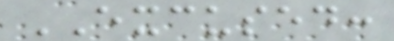EXCUSED:
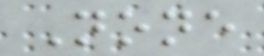None
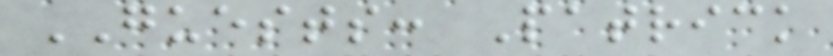GUESTS: Patrick
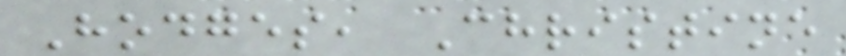Hodges, Christine
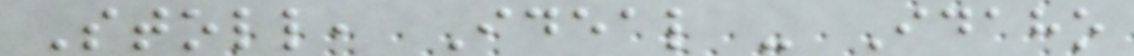Stoll, Ideal - Idaho
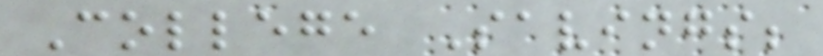College Savings;
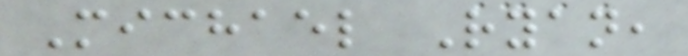Michael Ryan,
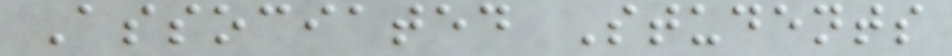Associated Students
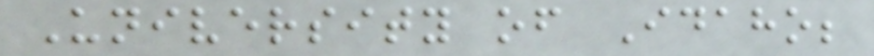University of Idaho;
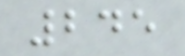245
